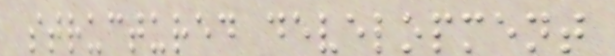structured development
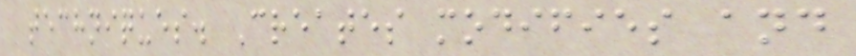techniques. Creates modifies and
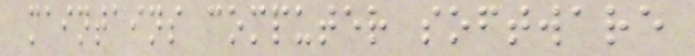maintains computer software
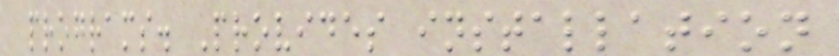programs. Provides installation
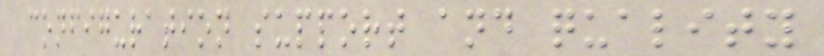configuration support and quality
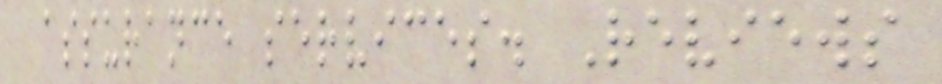assurance services. Reviews
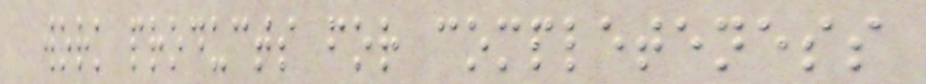work products for completeness
